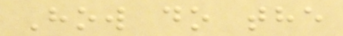How do the
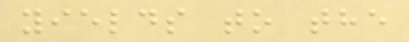yields to the
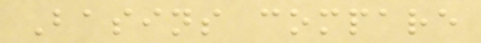Basins compare
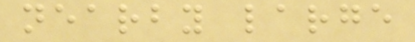nearby large
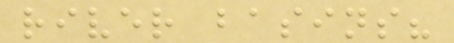river basins?
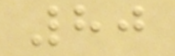80
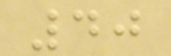40
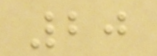20
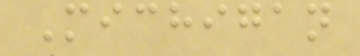Michigan
